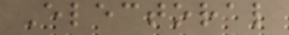Electoral
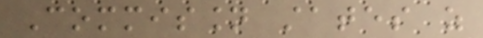Commission states as
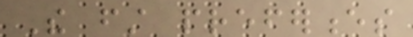The first preferences
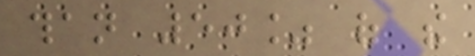than 50% of the
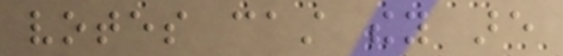votes cast they are
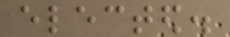elected.
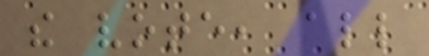the vote, all
